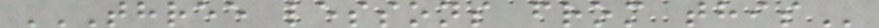THREE LESSONS FROM THIS
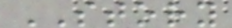STORY
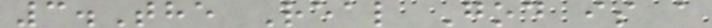3.The Real God is a
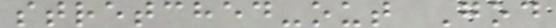stretched-out God
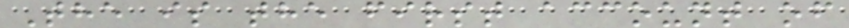The is the first account of
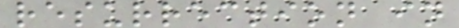resurrection in
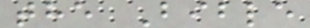the Bible
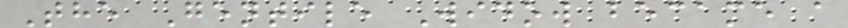The Gentile Widow became a
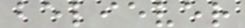believer
